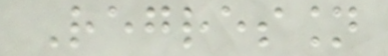Regression
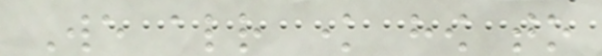We already know how to
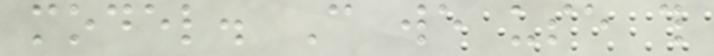model. Can we use this
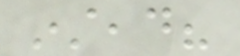instead?
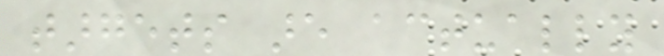targets are actually
